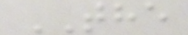THE
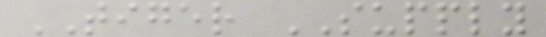TIGER SUPPLY
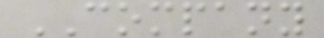COMPANY
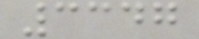3347
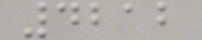4212
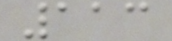113
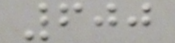600
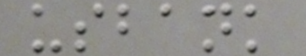usbank
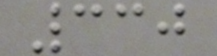330
